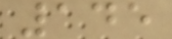145
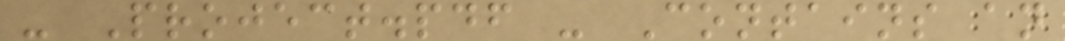- Project.pdf - Contains an
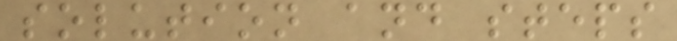solution and steps
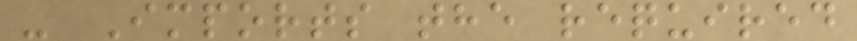- Imports the required
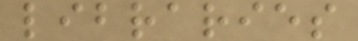libraries
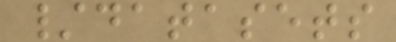/datasets
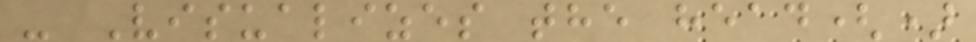- Visualizes the head()
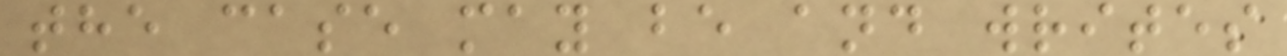the case may be and writes
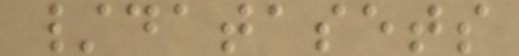/datasets
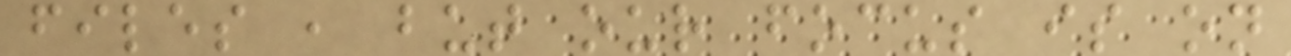files , but our focus is on
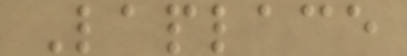Laplace
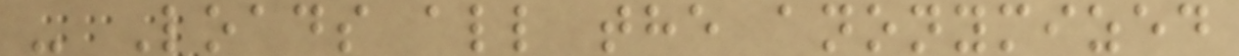- Loads all the anonymized
